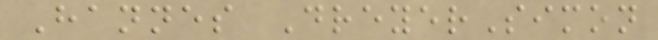Hannes DreyerSimon
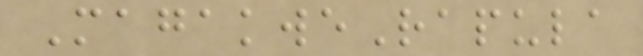MagakweRapula
